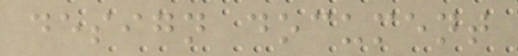design document
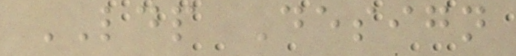LDP Design
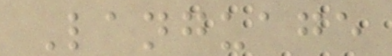Language
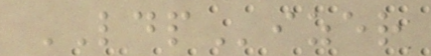LDPizer
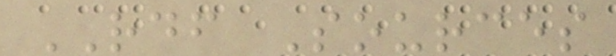RDF Sources
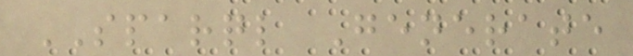SPARQL Generate
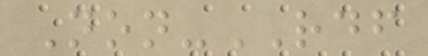Non-RDF
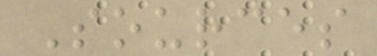Sources
